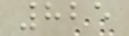825
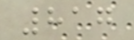817
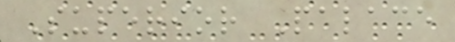Superior Palace
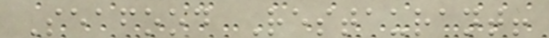Seafood Restaurant!
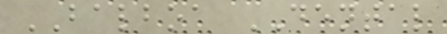BALBOA DENTAL
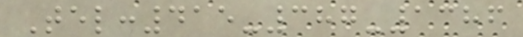Tel:415-387-1386
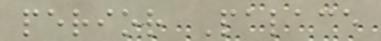perior Palace
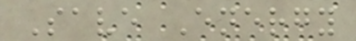Save Energy
